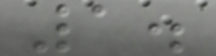1.
